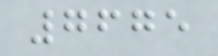7675
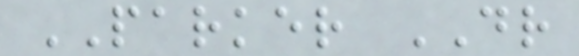PARKER DR
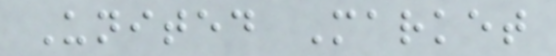United Market
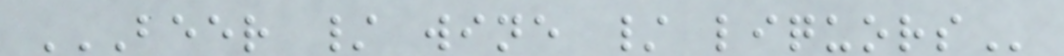BEER / WINE / LIQUORS
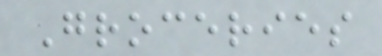Groceries
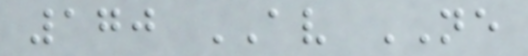170 AV NE
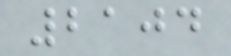2104
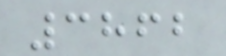3862
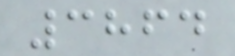3864
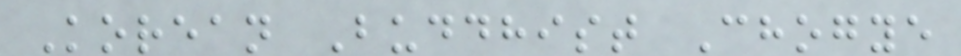Korean Buddhist Chogye
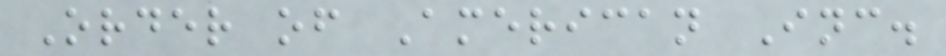Order of American Inc.
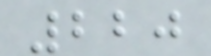220
